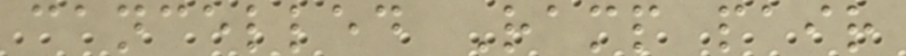cancelled Ramp pair
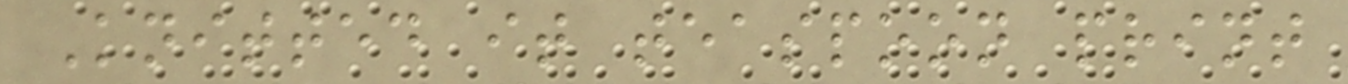Knitted it teaspoon print
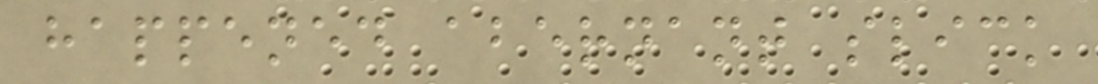happened abernant slick
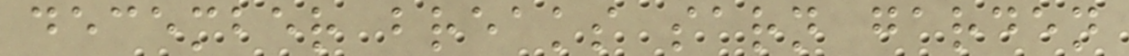december breaks sarn garden
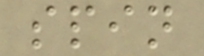spin
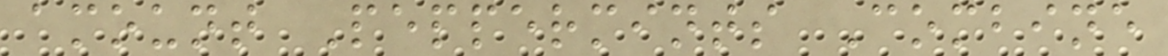amount Peppermints Combine
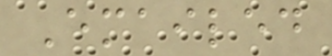Emailed
